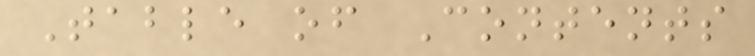Table of Contents
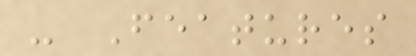- Features
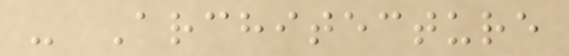- Architecture
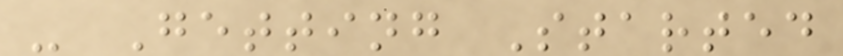- Getting Started
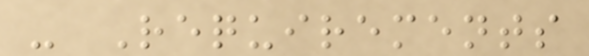- Requirements
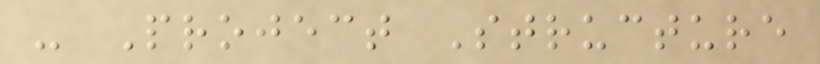- Project Structure
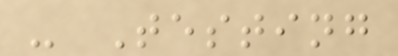- Testing
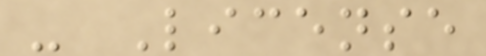- License
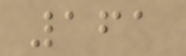161
